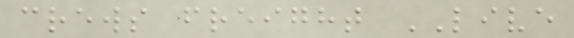crews freight LIVE
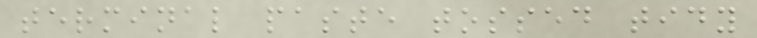terminal paste tossed tidy
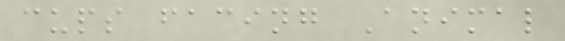cups facing Animal
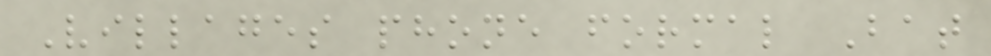Villages phone formal Bat
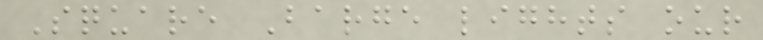Square Barge lights our
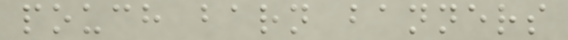pouch barn banners
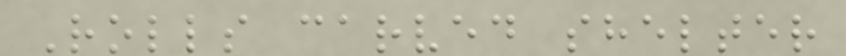Rolls carved shelter
